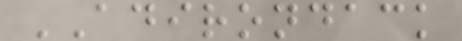ADIRONDACK
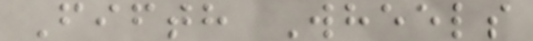Fifth Wheels
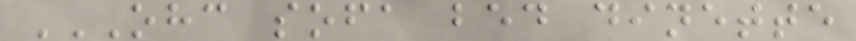OHC SOFA BED DINETTE
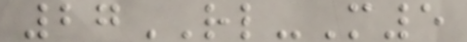27RL-M5
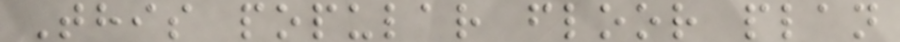This popular floor plan
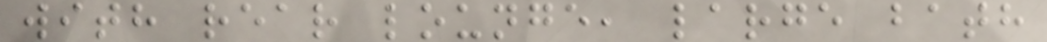with rear lounge, large bath
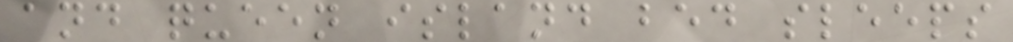and queen island bed sleeps
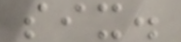six.
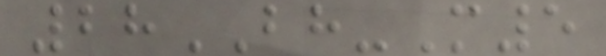28BH-M5
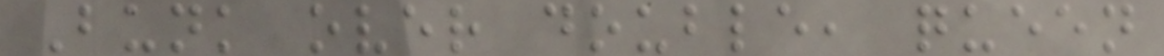Bunk over double, queen
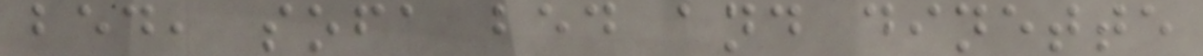bed, sofa bed and dinette
